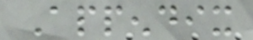Appendix
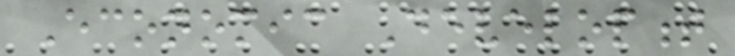Economic Development
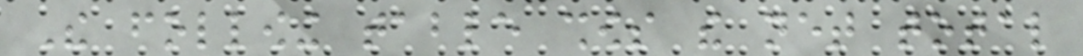The following table shows the net total
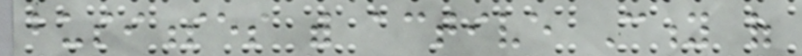businesses with active City of
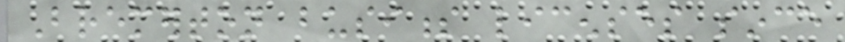Bremerton business licenses since
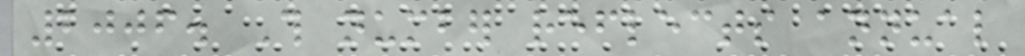2006. This number reflects annual
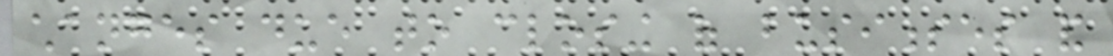changes due to closing of businesses and
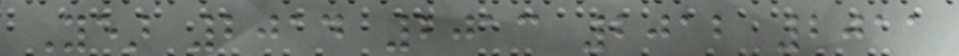Year 2014 2013 2012 2011
